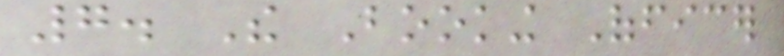7. The Booking Officer
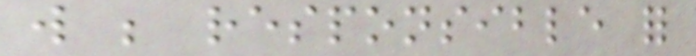will be responsible for
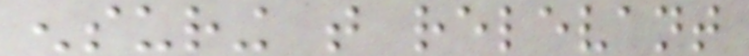ensuring that relevant
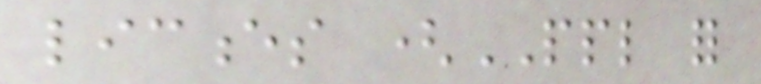licences (PPL for
